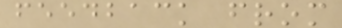feedback from
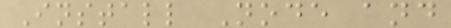Install Node and
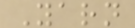Yarn
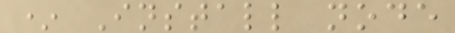* Install node
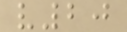v20
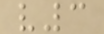v3
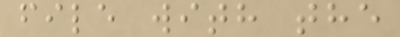file with the
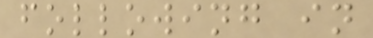following in
